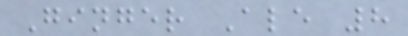Ginger Ale 8
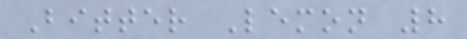Bitter Lemon 8
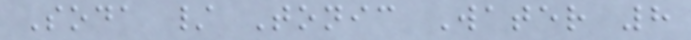Soda / Tonic Water 8
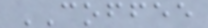COFFEE
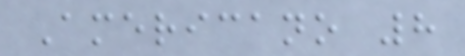Americano 8
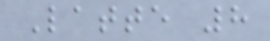Latte 8
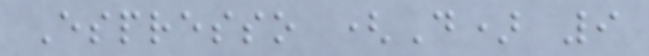Espresso (D) 9
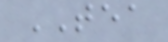TEA
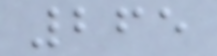265
